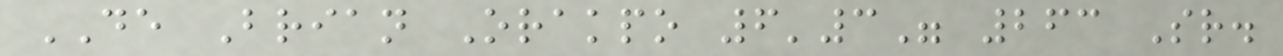DE Brian Orakpo 6'3" 263 Sr.
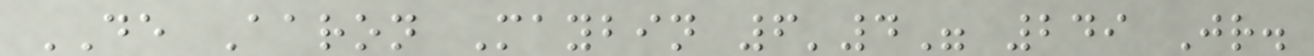DE Aaron Maybin 6'4" 249 Jr.
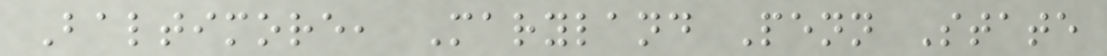Baltimore, Maryland Penn State
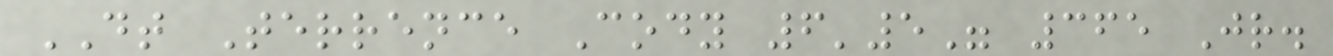DT Terrence Cody 6'5" 365 Jr.
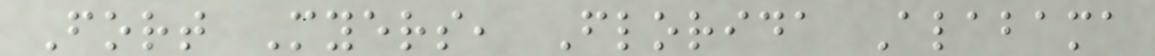Fort Myers, Florida Alabama
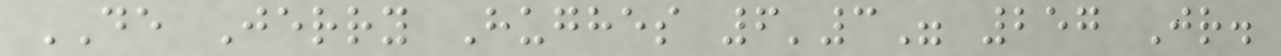DE Jerry Hughes 6'3" 257 Jr.
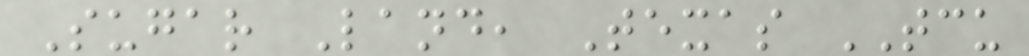Sugar Land, Texas TCU
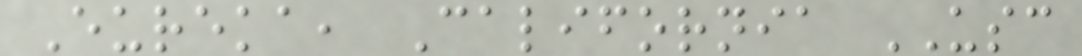Eureka, California USC
